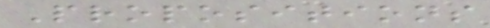Propositions
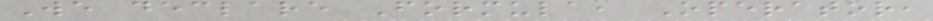We declare Formula, Operator,
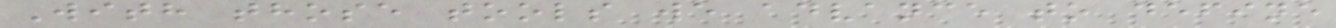With those tools we advance to define
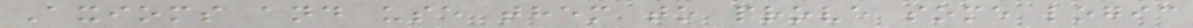Axioms and use them to prove some logic
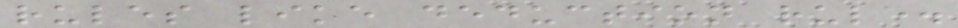rules like deduction rule.
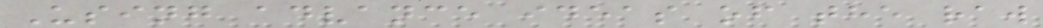Using advance ideas of the raw
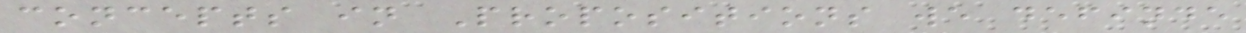concepts in Propositions we definde
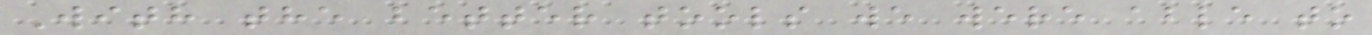With the better tools we were able to
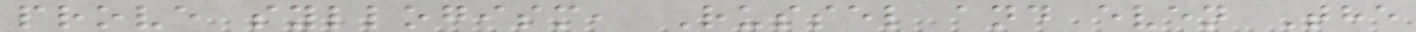prove syllogism, Russel and even The
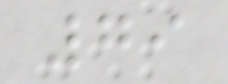79
